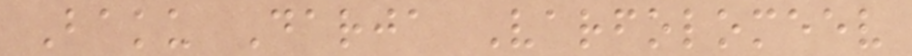Baku Darja Varfolomeev
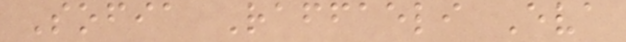Sofia Raffaeli Eva
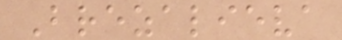Brezalieva
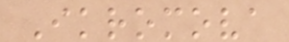Ikromova
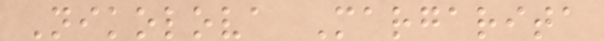Nikolova Margarita
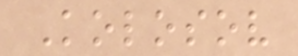Kolosov
